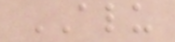ALU
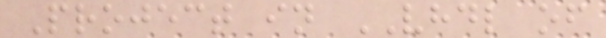Project in VHDL of
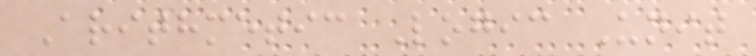Arithmetic Logic Unit
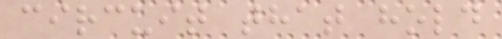circuit that hold
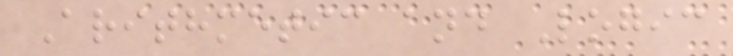Arithmetic and Logic
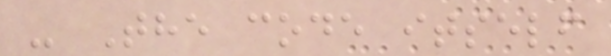- The code itself
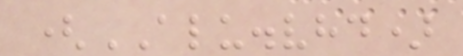(ALU.vhd)
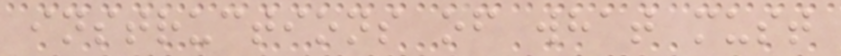instructions of what must
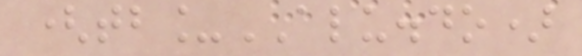(tb_ALU.do)
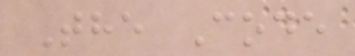The Code
